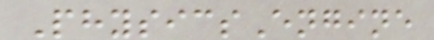PhysicsEngine
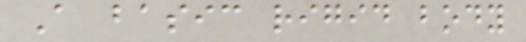A basic rigid body
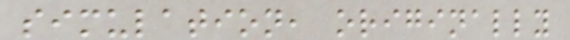simulation, originally
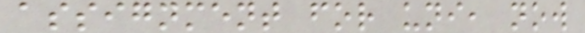assignment for uni, now
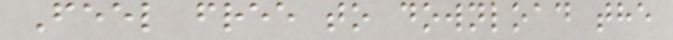Feel free to download the
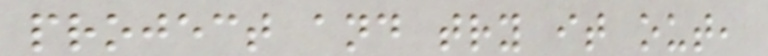project and try it out,
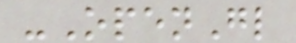-OpenGl
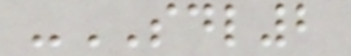-SDL2
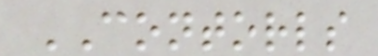CONTORLS
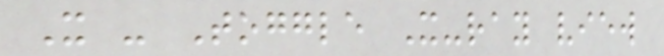X - Toggle X-ray view
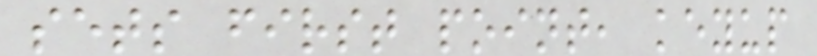sets first point, keyup
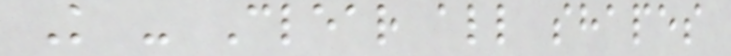K - Clear all shapes
